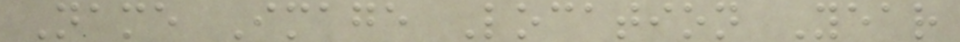Name Image Location Year
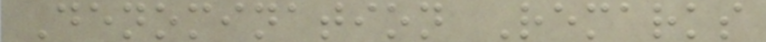Denomination Remarks
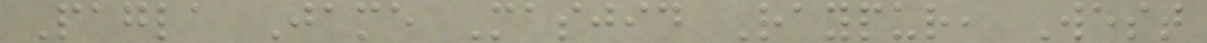Pagla Jame Masjid Raypur, West
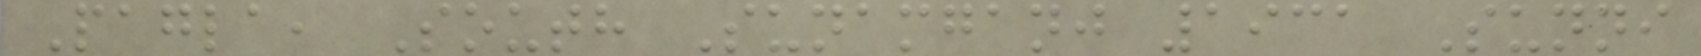Pagla, South Sunamganj 1931 Sunni
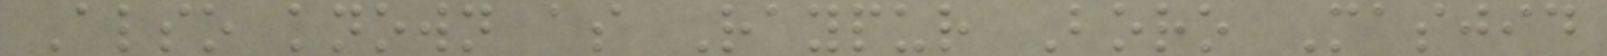Also known as Raypur Boro Masjid
